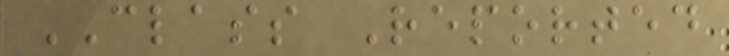CLASS Reported
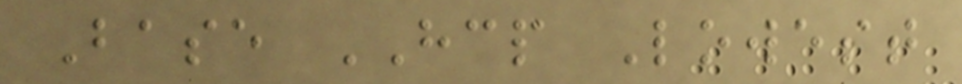Base HCP Lowest
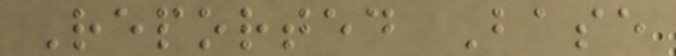Reported Base
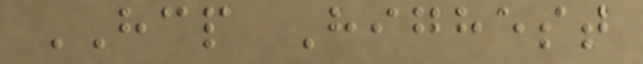HCP Highest
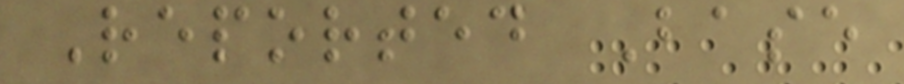Reported Base
